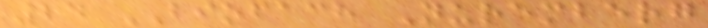24 BIOFACH Nuremberg
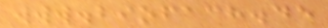www.biofach.de
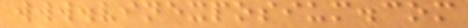www.vinexposium.com
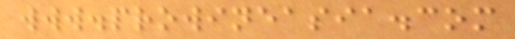www.prowineasia.com
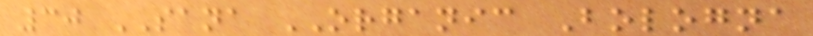30 SANA ORGANIC Bologna
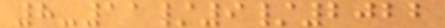8-11/9/2022
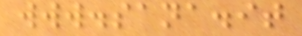www.sana.it
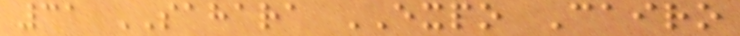31 SAHARA EXPO Cairo
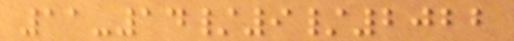11-14/9/2022
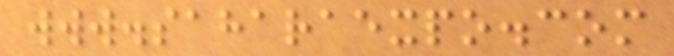www.saharaexpo.com
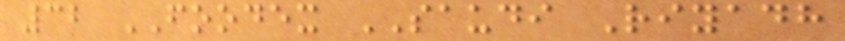32 FOODEX SAUDI Riyadh
